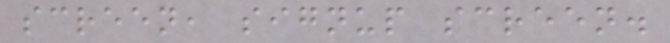screen, signup screen.
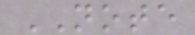NOTE
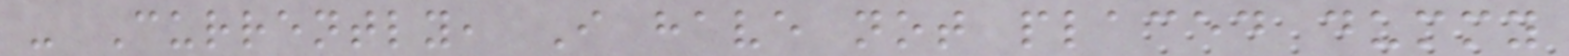- Currently, I have not placed dummy
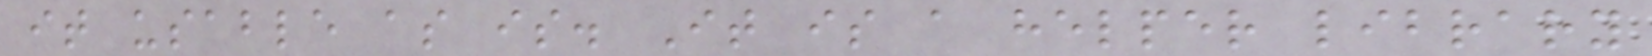it usable as is. It is a helper library
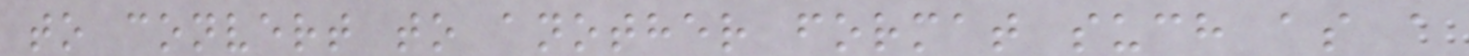to convert to another format such as a
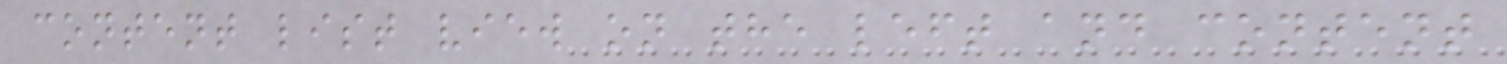content list view on the left and content
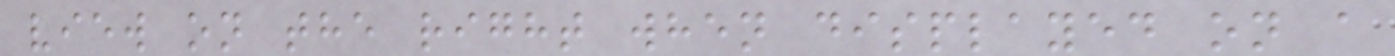view on the right when displayed on a
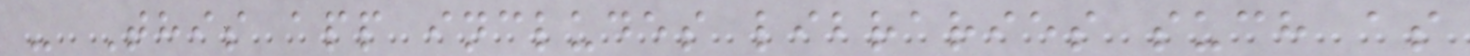- This app includes libraries such as
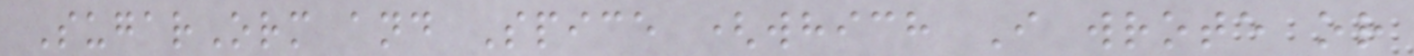SugarOrm and Spice (which I wrote or
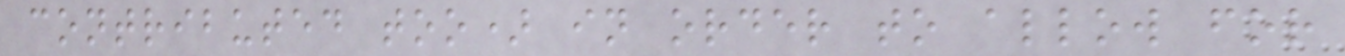contributed too) in order to allow for
